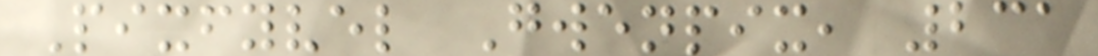Pixfyvel Gwenpix, 231
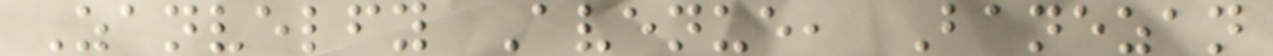Zanvelfy Avenue, Banezan
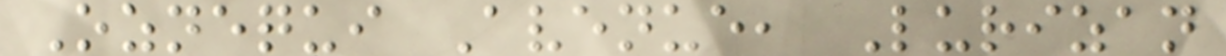Oznequi Avenue, Lurizan
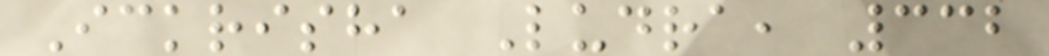Ickrisha Ludra, 332
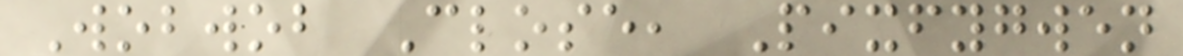Wobwob Close, Pixfygwen
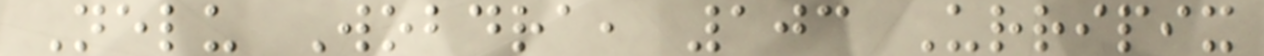Nelu Wobdra, 103 Urripix
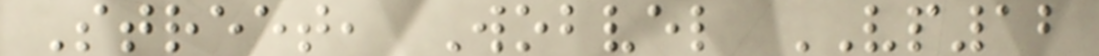Street, Wobvel VP12
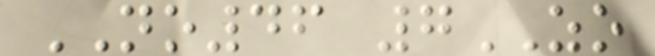NO46 7ZO
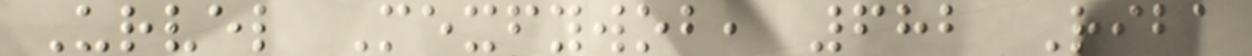Urvel Mexfywob, 682 Riba
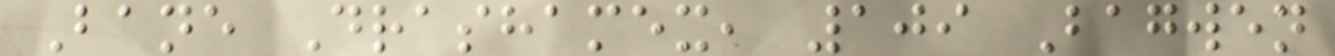Bane Drashamex, 109 Bagwen
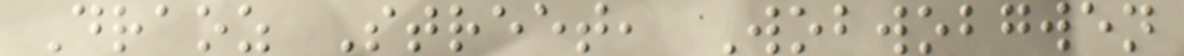Draoz Street, Wobwobgwen
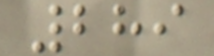289
